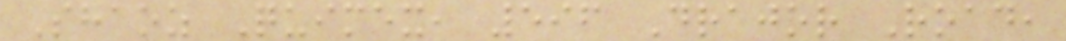Shaoz Quimex, 596 Drajor Road,
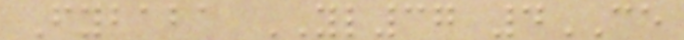Fybaba YL37 4CE
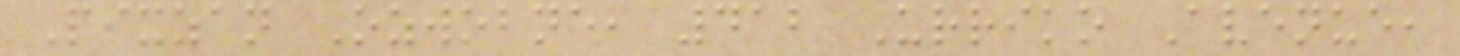Pixzan Ozwobne, 412 Urriko Avenue,
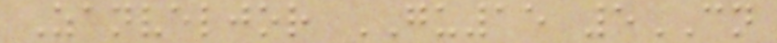Zanveljor GU15 5CN
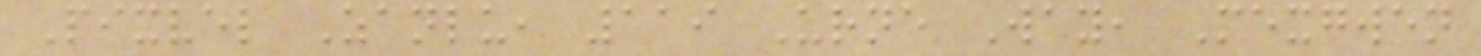Pixvel Zanlu, 119 Urne Way, Mexgwen
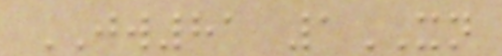JW81 1XN
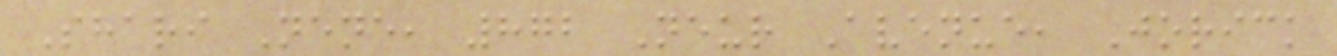Shari Nene, 872 Neur Avenue, Jorick
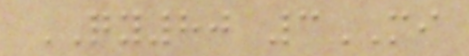QY80 3MI
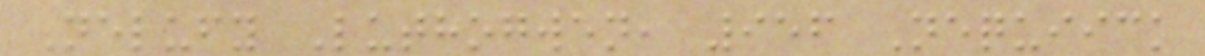Nelufy Luthogwen, 956 Nequiick
